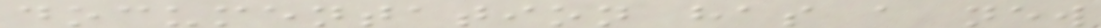documentation has a new
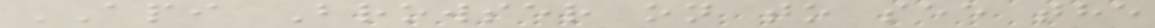API Browser on to see the
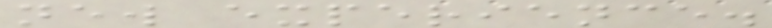new experience.
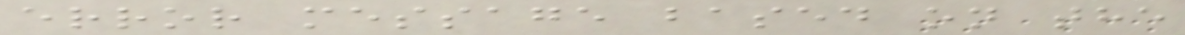error message based on the
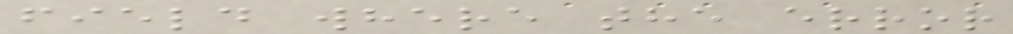field where the error
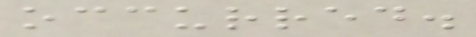occurred.
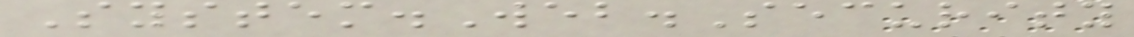System.Web.Security
